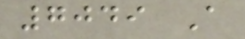7049 A
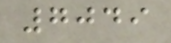7049
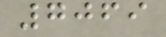7069
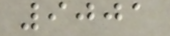9001
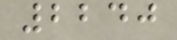2240
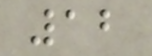12
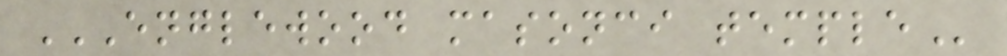ENGLEWOOD MASONCI TEMPLE
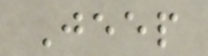Jeep
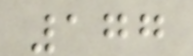177
